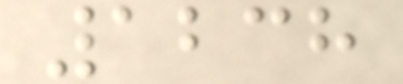1238
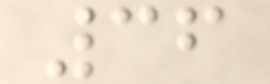36
